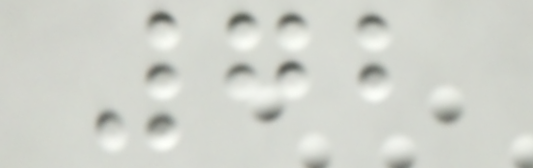72
